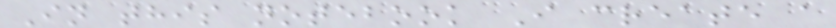In this notebook I create a
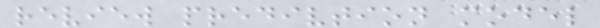review predivtion model
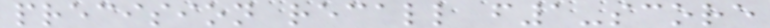precision recall f1-score
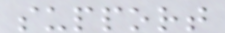support
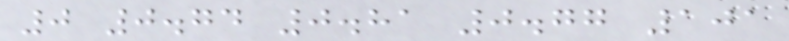0 0.74 0.81 0.77 101
